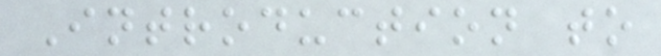Introduction to
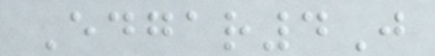Edgar4J
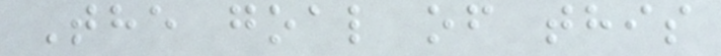The goal of this
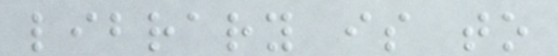library is to
